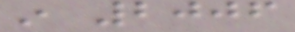in 2006
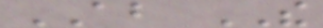ABOUT THE
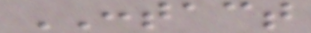CONTACT
